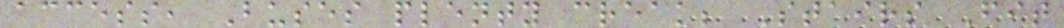access, Buses plenty creak; Stairs Fit
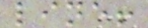line!
